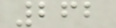262
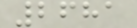2681
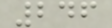246
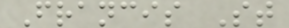Francis St
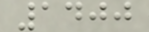1400
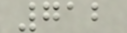712
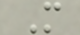M
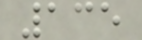135
